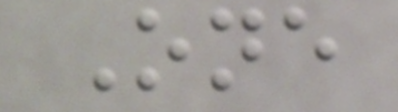One
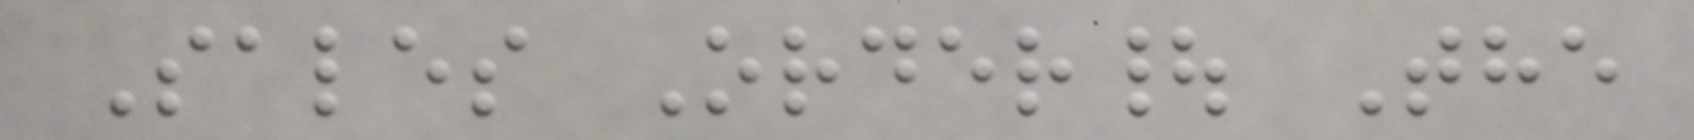Sales Order| The
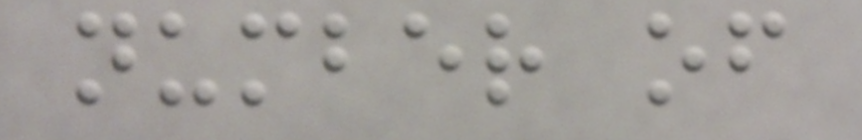number of
